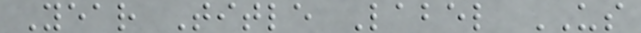Year Title Label US
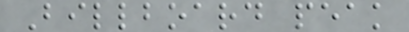Billboard peak
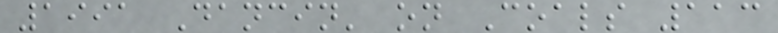1991 Dancin' on Coals 113
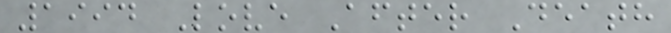1994 Love After Death
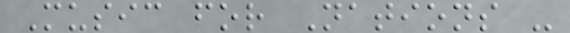Music for Nations -
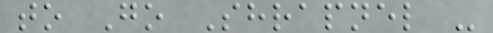to Go Shrapnel -
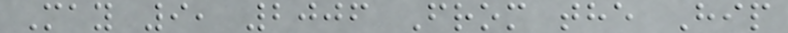May 9, 2006 From the Hip
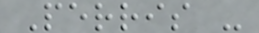Perris -
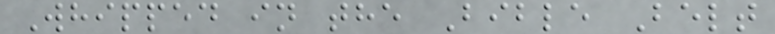Whipped in the Bible Belt
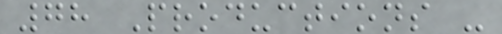78 Productions -
